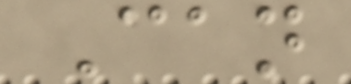Can
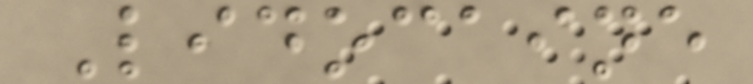Lidocaine
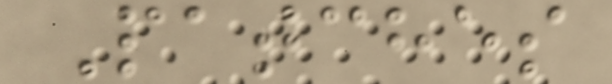Patches
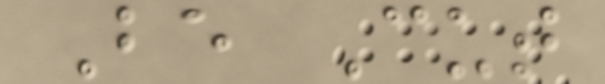Be Cut
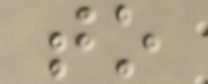to
